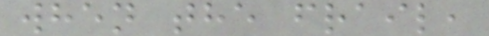when the frail,
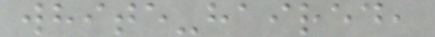white-haired,
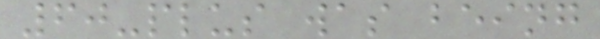60-plus was being
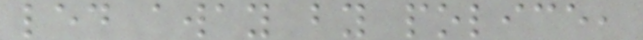led away by police,
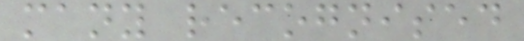many recognised
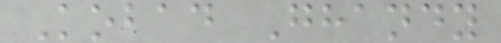Kobad Ghandy
